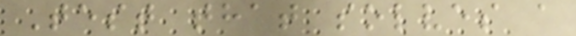Test that solves a
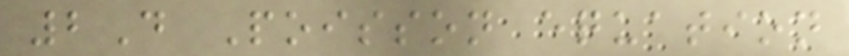2D Poisson equation
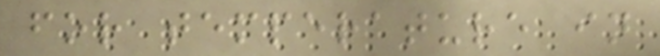for temperature in
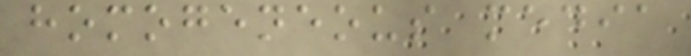homogeneous media
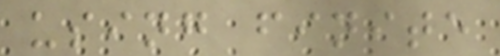using finite
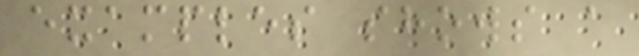examples shows a
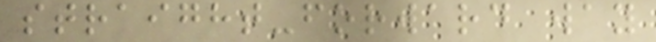straight-forward way
